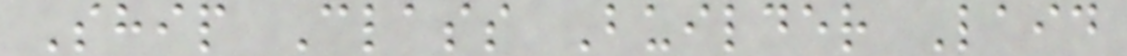Ship Class Builder Laid
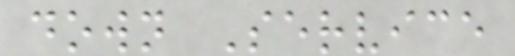down Service
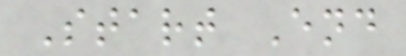Start End
